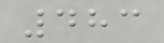483
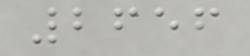2656
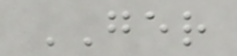GER
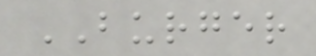BURGER
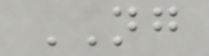NG
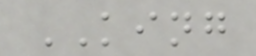KING
